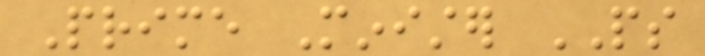Prime Minister PS
